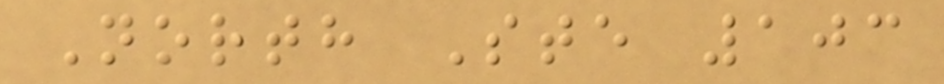North Ste 103
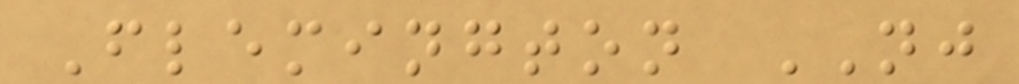Flemington NJ
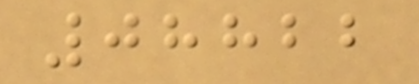08822
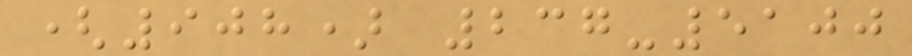(908) 237-5100
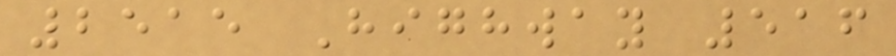2515 Highway 516
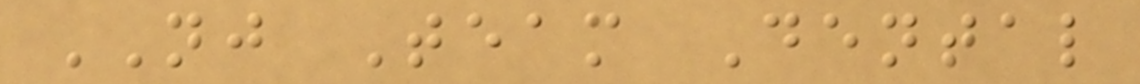NJ Team Dental
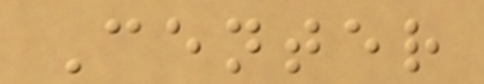Center
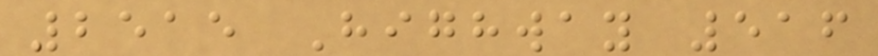2515 Highway 516
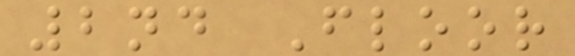2nd Floor
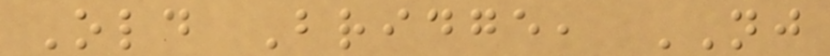Old Bridge, NJ
